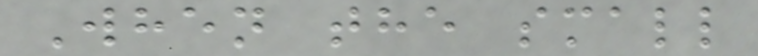When the small
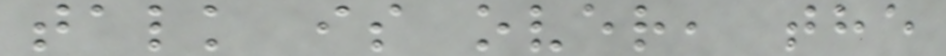talk is over, the
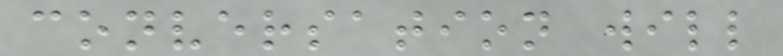conversation will
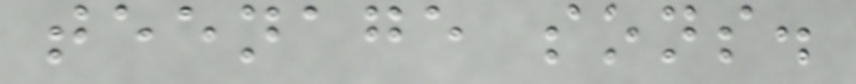teenage sons.
